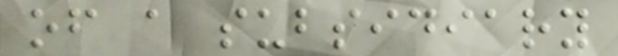of a subsidiary
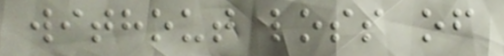without loss of
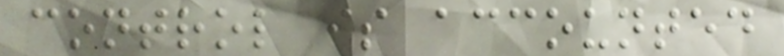control is accounted
